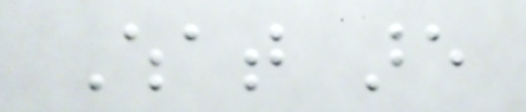What are
